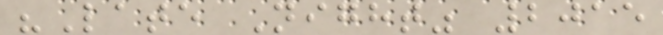"Late Night" 2015
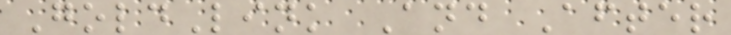GoldLink And After
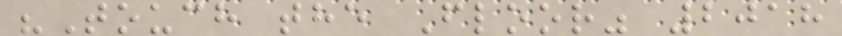"Touch the Floor" 2018
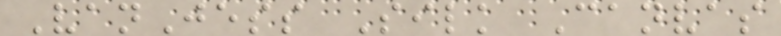VanJess Silk Canvas
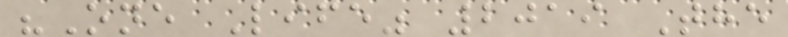"One Life" 2019 The
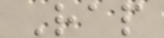Rap
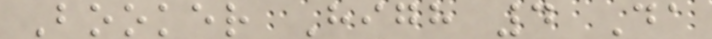Booker High 4 Da
